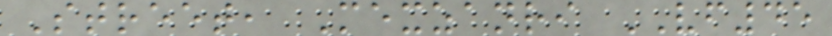Street, Mexzanri VF45
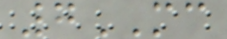7MC
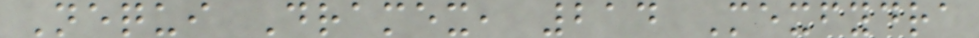Nequi Dramex, 214 Mexfydra
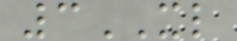3XL
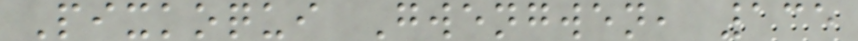Pixkoqui Gwengwen, 135
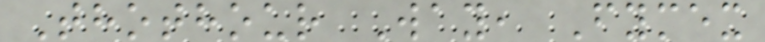Thothour Way, Fymex
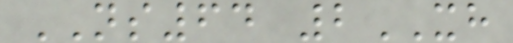NS64 2XH
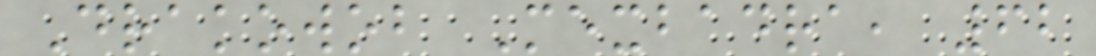Drakowob Mexbadra, 62
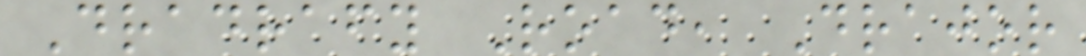Dradrafy Road, Drajor
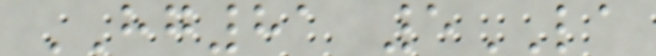HG81 5LA
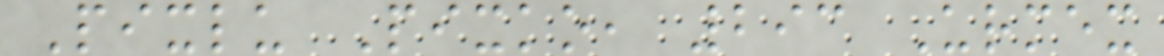Pixlu Pixko, 293 Urmex
